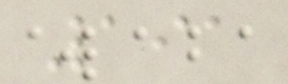191
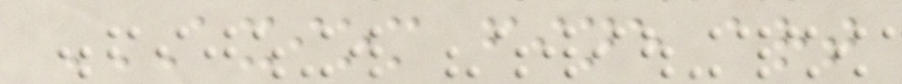AXIOM FINE ART
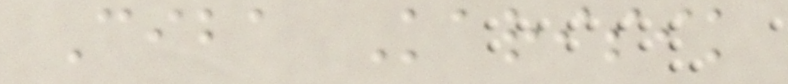Ciba Karisik
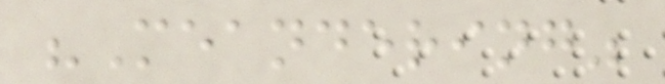"Meandering"
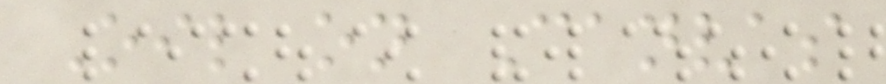Oil on Canvas
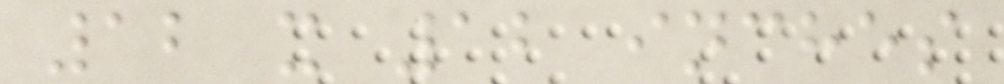12 x 12 inches
